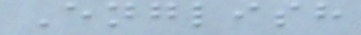English
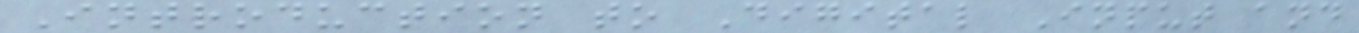Introduction to Digital Input and
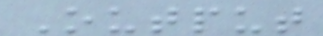Output
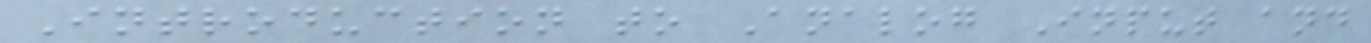Introduction to Analog Input and
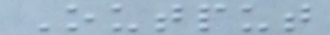Output
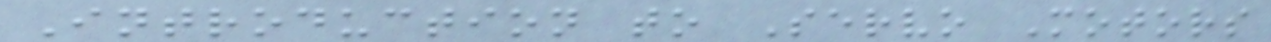Introduction to Servo Motors
